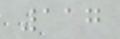117
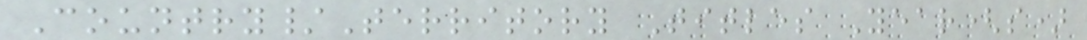Country/Territory Titles Year(s)
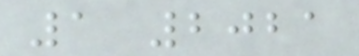1 2021
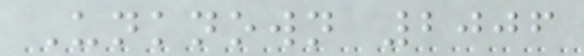Unknown 2006
